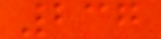237
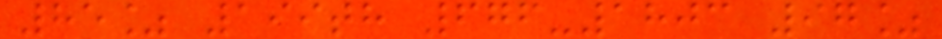85% 199th 676-1803 97%
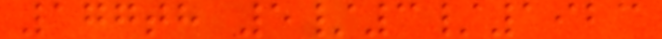177th 5/3/1923
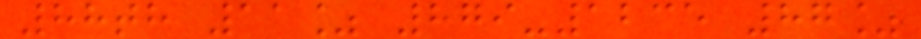88th 11% 879-1235 87%
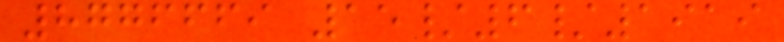8776669 15/6/1919
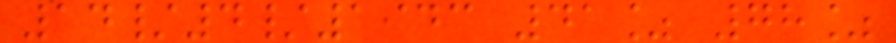14/4/1943 41% 78%
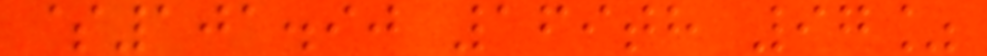$101.90 169th 97%
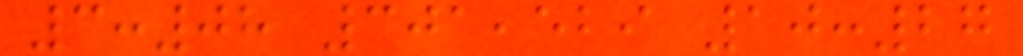3:08 301,529 10:27
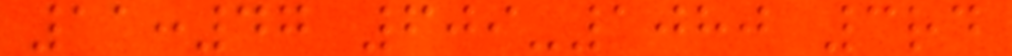11:47 609-1080 3rd
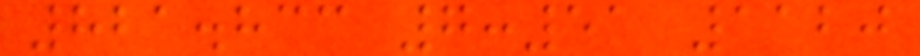821.833 7:51 1120
